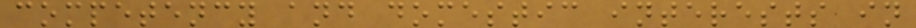competency and domestic interests in
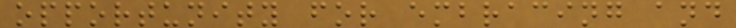opportunity for embracing and
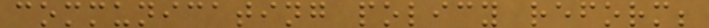communicating policy reform;
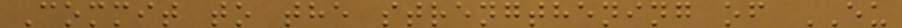Commit to the strengthening of EU
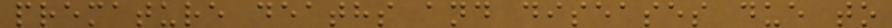premature deaths and diseases due to
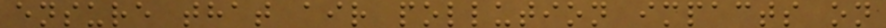ensure that air pollution impacts on
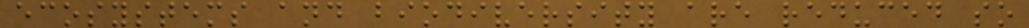ecosystems and biodiversity are reduced so
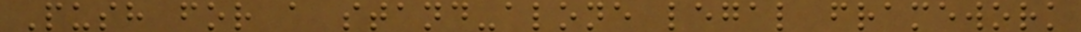Push for a stand-alone legal framework
